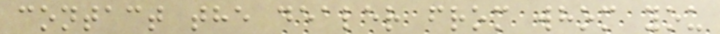contact the dealer from whom you
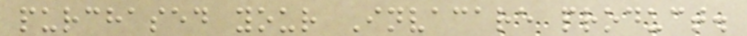purchased your Invacare product.
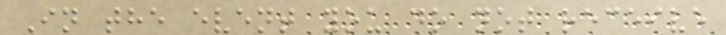In the event you do not receive
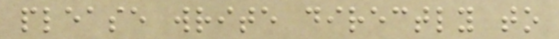please write directly to
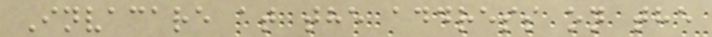Invacare at the address on the
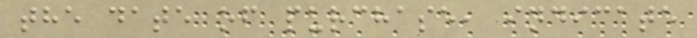the date of purchase, indicate
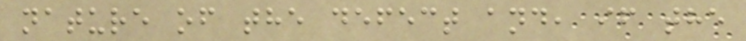nature of the defect and, if the
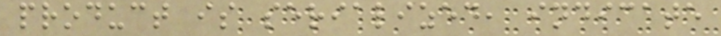product is serialized, indicate
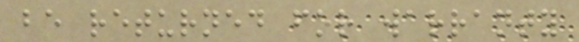be returned for warranty
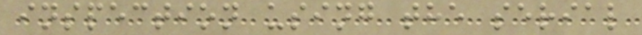inspection using the serial
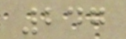247
